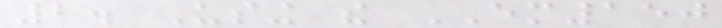2. Using the EM150
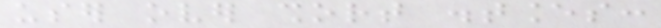user over short distances:
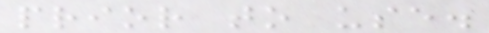prior to use.
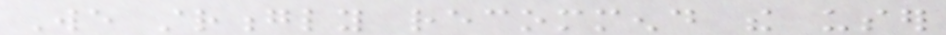We strongly recommend the user
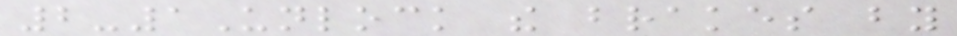2-1Unlock the brakes by
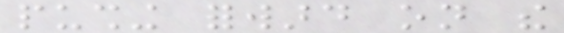pushing forward on the
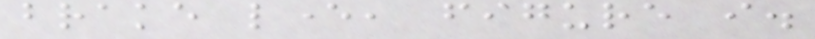brake lever, figure i.
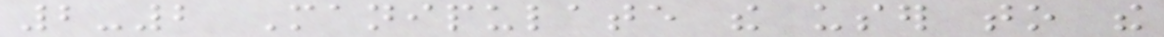2-2 Manipulate the user to the
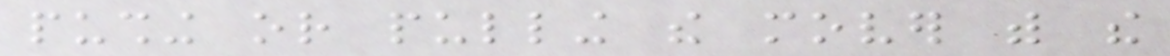pushing or pulling the mover with the
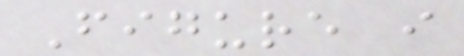Figure i
